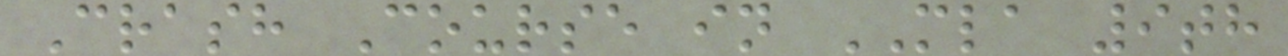Crash Course in MLA 9th
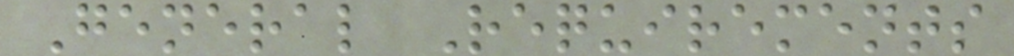General Requirements
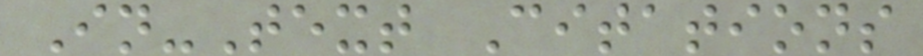In-Text Citations
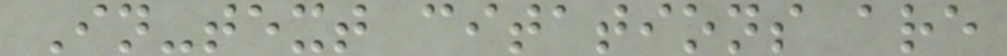In-text citations are
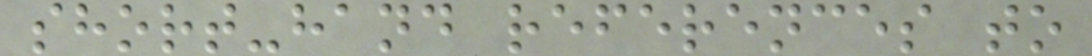short-hand references to
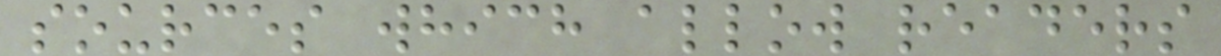sources which allow readers
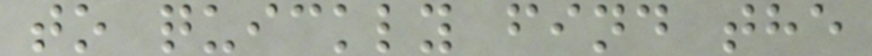to quickly find the
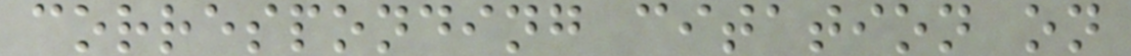corresponding citation on
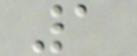1
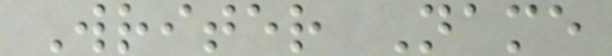Writer Name
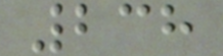238
